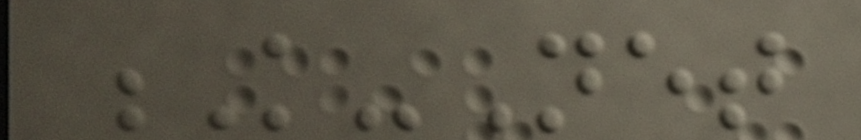K-Net
